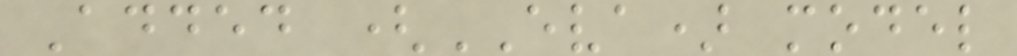Added (EVA) model
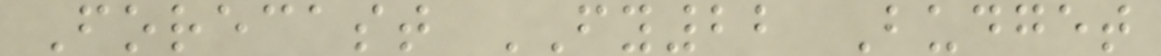Forecast FY22 Budget
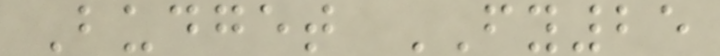Budget FY25
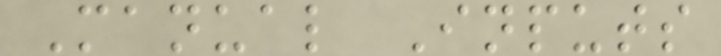Manual Inputs
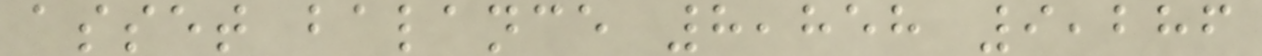asset balance 8,858 9,286
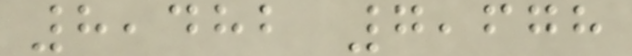8,482 7,678
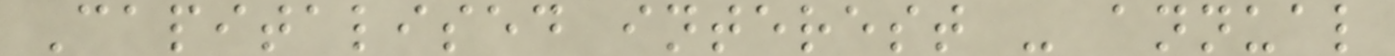Capitalised interest - annual
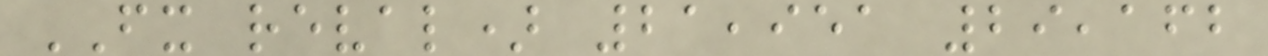FX reval) 21,951 29,162
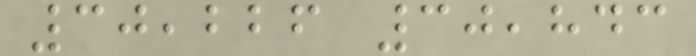30,226 30,843
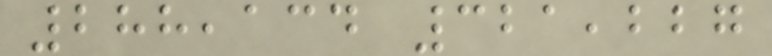288,134 321,227
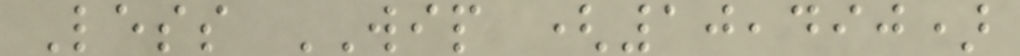Less WIP (10,490)
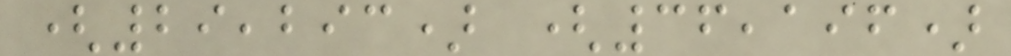(29,293) (36,196)
